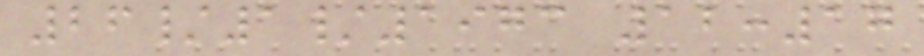26/1/1973 12:17
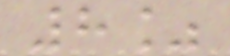8%
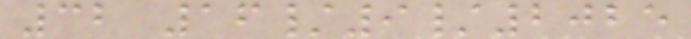32 16/9/2025
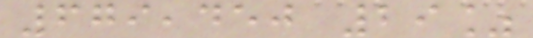679,450 29%
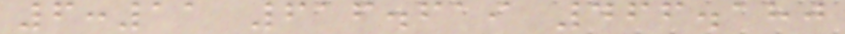6:11 616.619 466.180
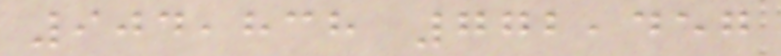904,838 772,457
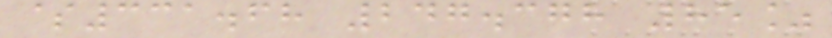$331.68 247.378 85%
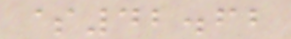$42.62
